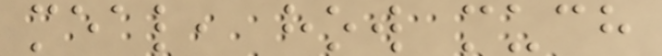meal, how much
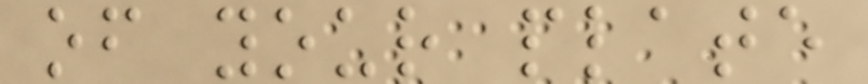of your plate
